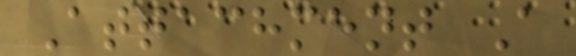Attachment A
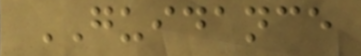GUIDANCE
